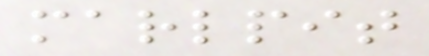marlpit
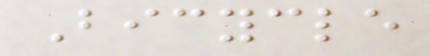Bicycle
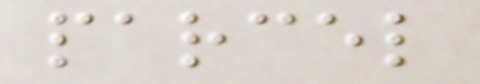parcel
